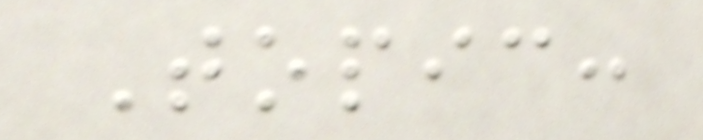Topic:
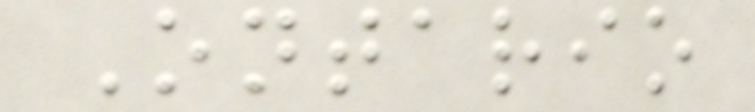Ontario
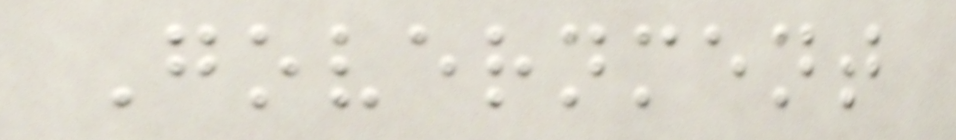Government
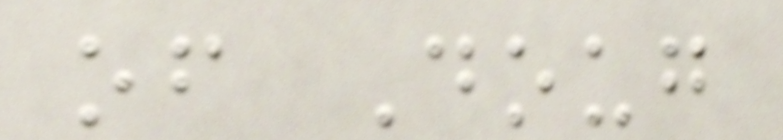of Doug
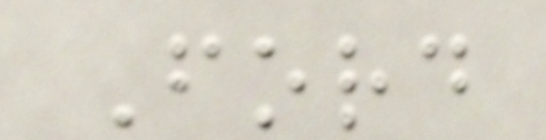Ford
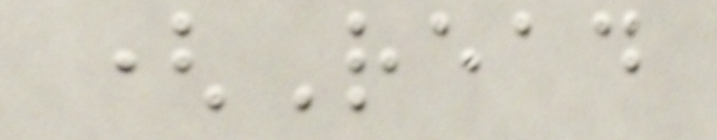(Read
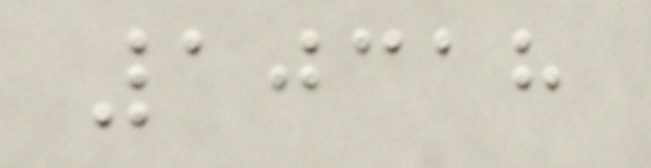10318
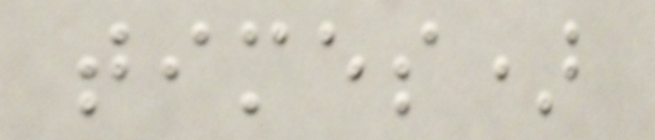times)
